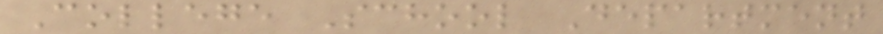College School Department
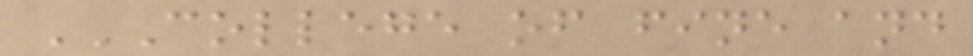COLLEGE OF FINE AND
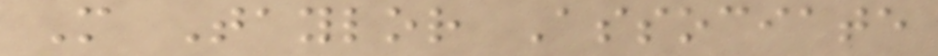M Taylor Associate
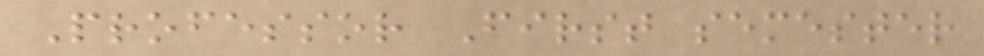Professor First semester
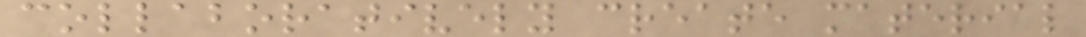collaboratively create material
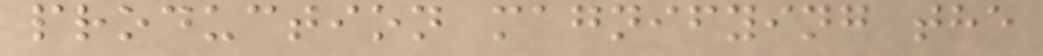production magnifying the
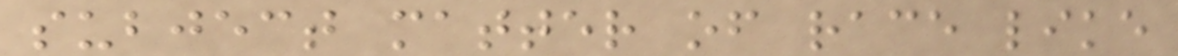subject matter of race like
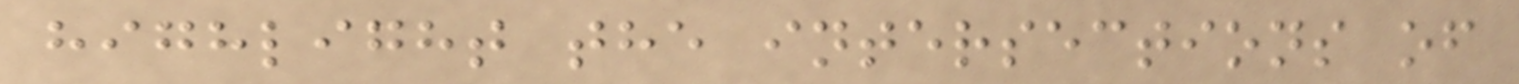highlight the intersections of
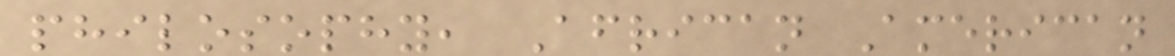philosophy, African American
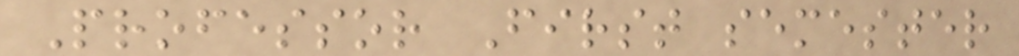Professor First semester
